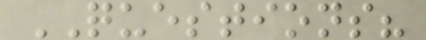QUESTIONS?
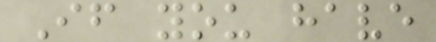If you have
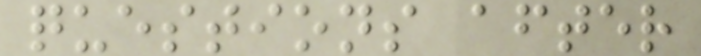questions after
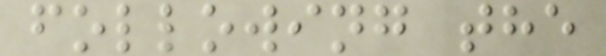following the
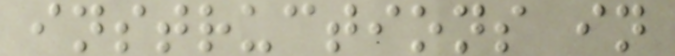instructions in
